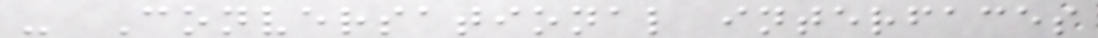- Conversational interfaces
